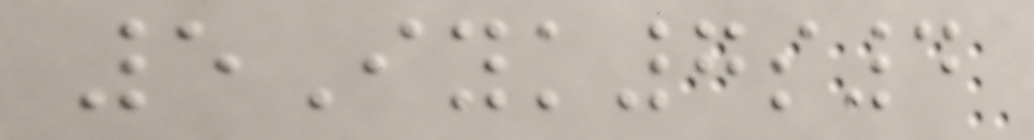5Iyk7s4
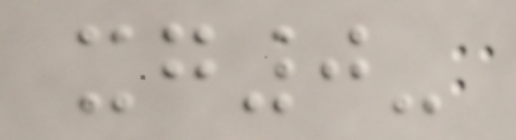xg0-
